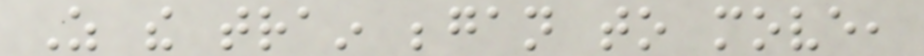As the train began to move,
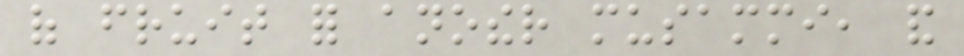of fruit for another musammi, and
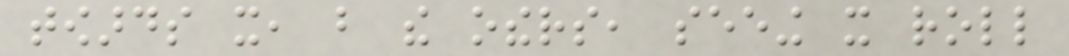towards it, but the others, seeing it roll
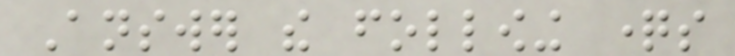Answer the following questions
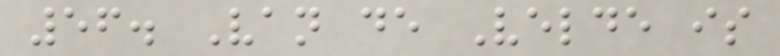56. Van de Velde is
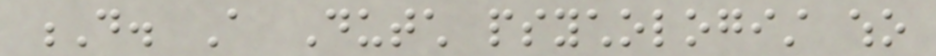D. A Dutch psychologist who
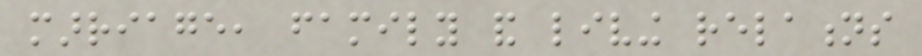marriage, family and living relations
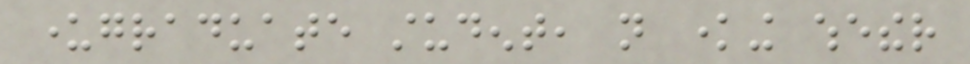undergraduate student, not knowing whether
